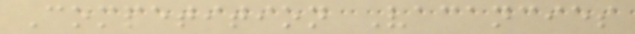Competition Vacancies
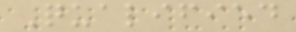Qualified
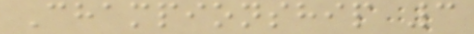Championship 3
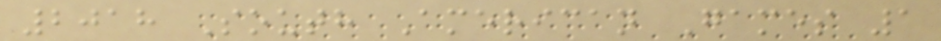2018 South American Games 1
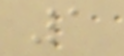1
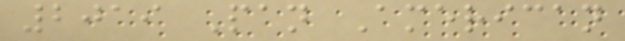2019 Pan American
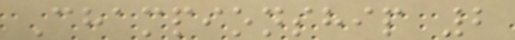Championship 2
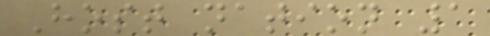Host nation 1
